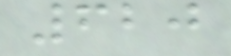620
